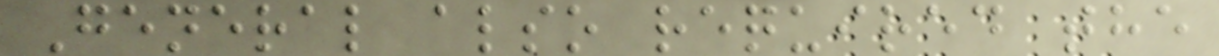General also required the
